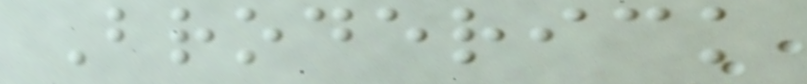Broderick
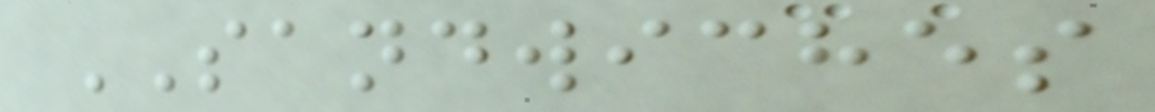SANDWICHES
